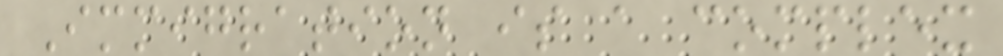Immigration is a complex
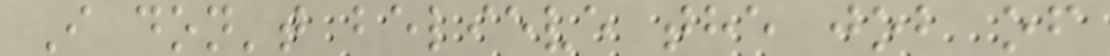I don't believe the job of
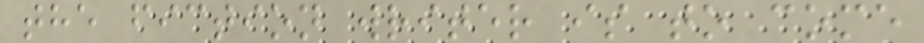the fiction writer is to come
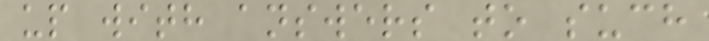up with answers to such
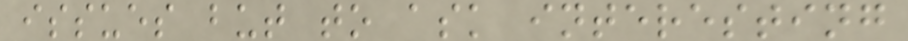issues but to ask interesting
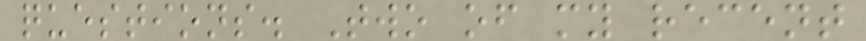questions. Two of my recent
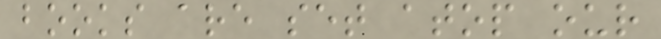books are set atop our
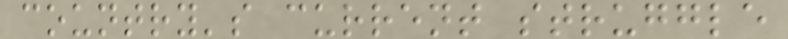country's current struggle
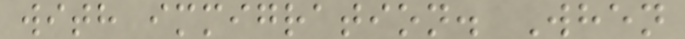with immigration. When
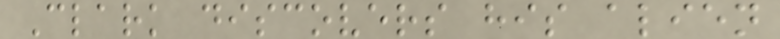Clark discovers his alien
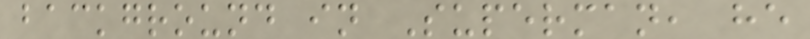background in Superman, he
